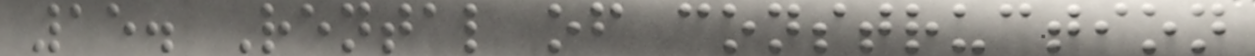15. Rental of construction
